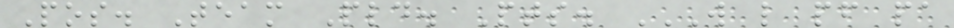Pos. Team Pld. Pts. W L PF PA
